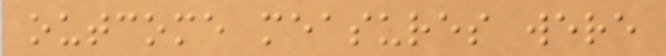outcome measures were
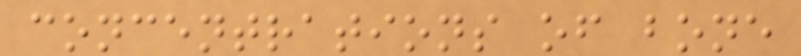concentrations of bone
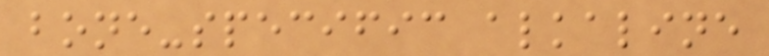bone-specific alkaline
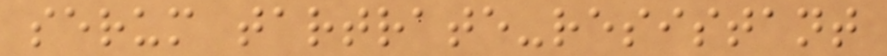serum tartrate-resistant
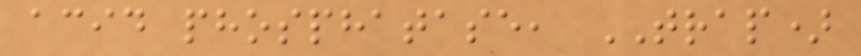acid phosphatase, TRAP)
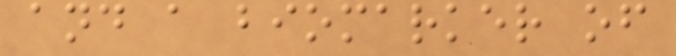and a biomarker of
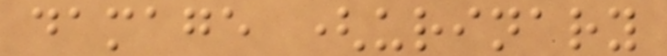damage (urinary
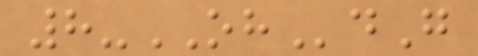8-OHdG
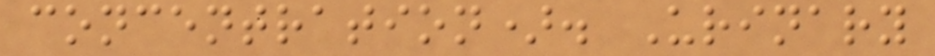concentration). Urinary
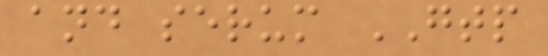and serum GTP
